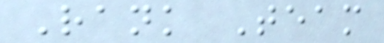Rank Team
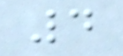4
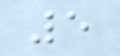5
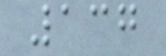137
